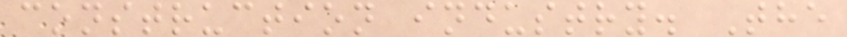construction industry. The
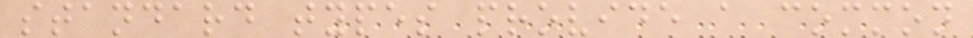standard types provide a common
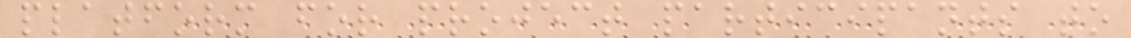platform for project participants to
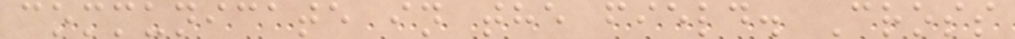communicate in the field. Cross
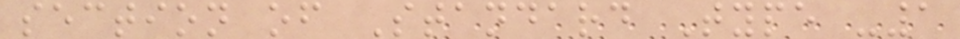section of Standard Type -1
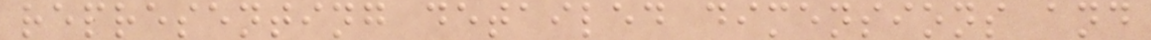representing detailed dimensions and
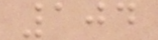104
